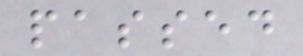passed
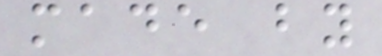made by
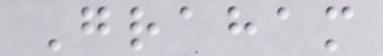Graham
